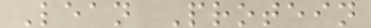Lean Protein
